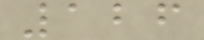126
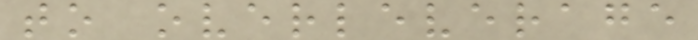to overleverage
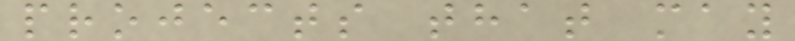projects that may
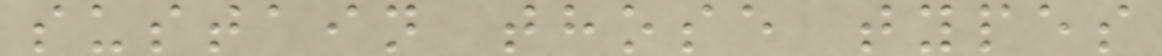sustain those types
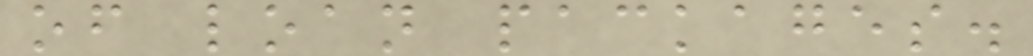of loan packages.
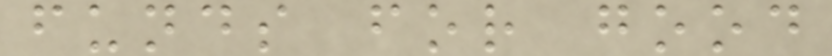funds for good
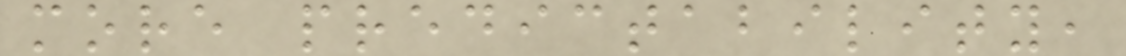more predictability,
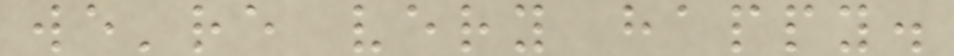we're very happy.
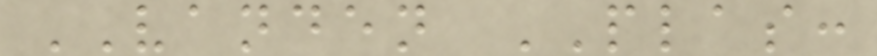VANDEN PLAS:
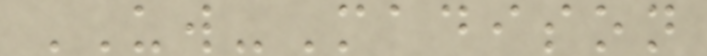UW-Madison
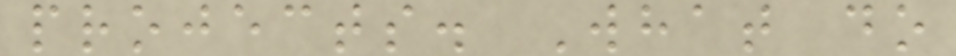projects. What do
